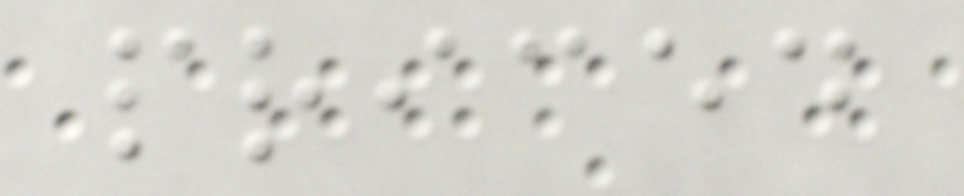priced
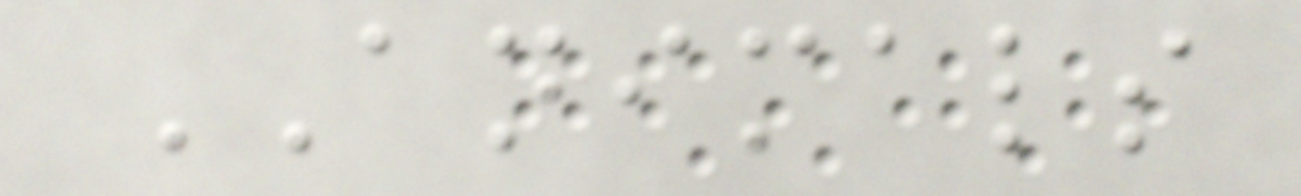ANIMALS
